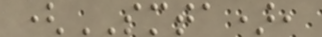(SMTA),
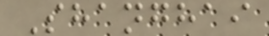Shanghai
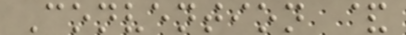Convention &
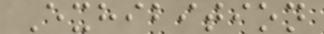Exhibition
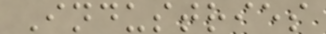Industries
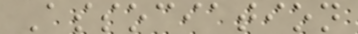Association
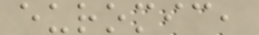euromic,
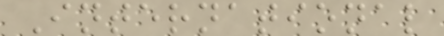International
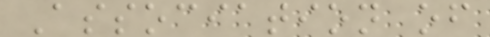Association of
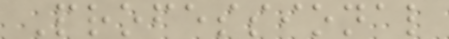Professional
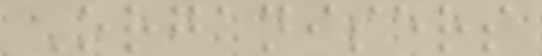Organisers
